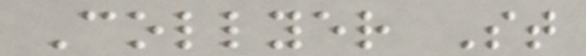Collyer St
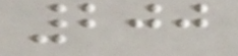200
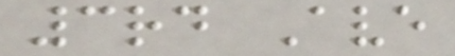3rd Ave
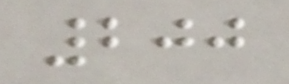200
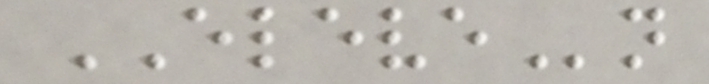ELEVEn
